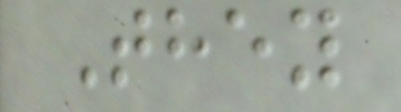They
